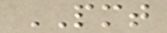PMT
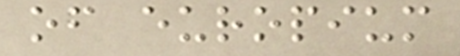of europium
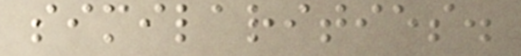similarities.
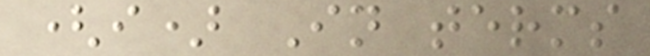(i) In terms
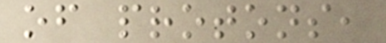of protons,
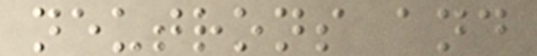neutrons and
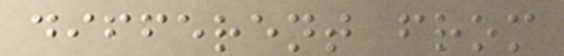different from
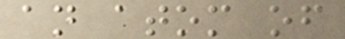an atom of
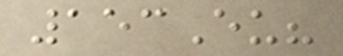153Eu?
